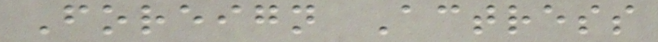Foreign Actress
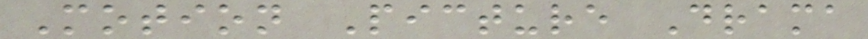Motion Picture Drama
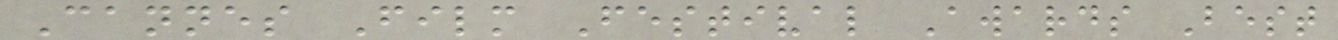Cannes Film Festival Awards Best
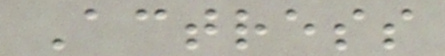Actress
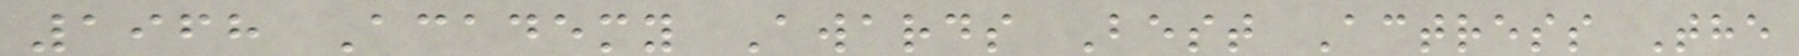1968 Academy Awards Best Actress The
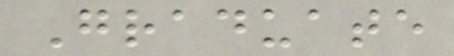Graduate
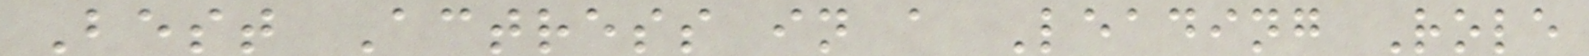Best Actress in a Leading Role
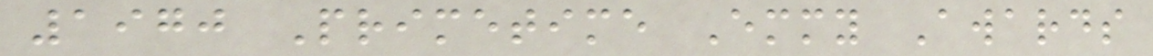1970 Primetime Emmy Awards
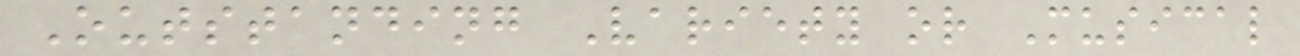Outstanding Variety or Musical
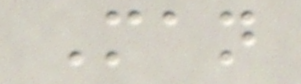Man
